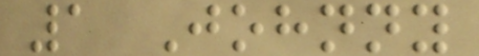1 Johnny
